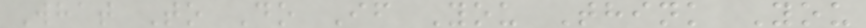What To Do If You Think You
